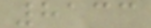8133
